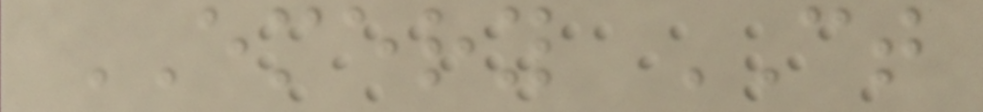EMERY CT
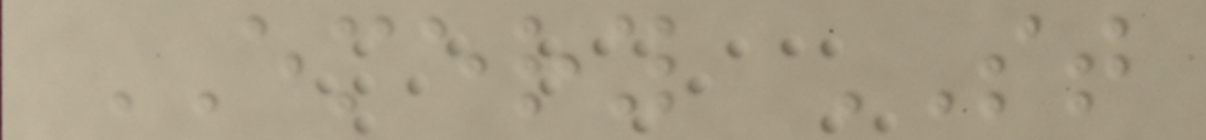EMERY ST
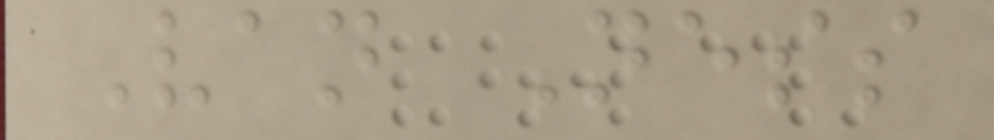Van Ness
